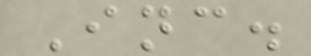Inc.
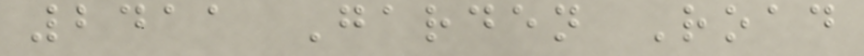2411 Garden Road
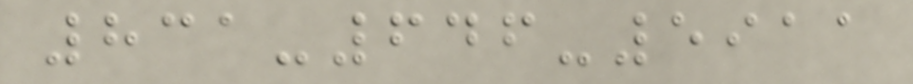831-646-5911
